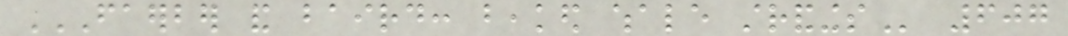FAERBER AND BAIRD: BEAKED WHALE STRANDINGS 607
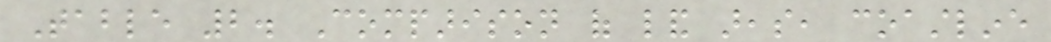Table 2. Comparison of land areas, coastline
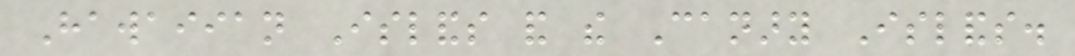Hawaiian Islands and the Canary Islands.
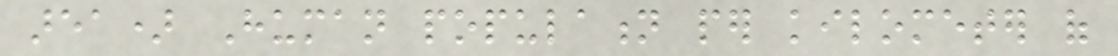area) Human population per kilometer of
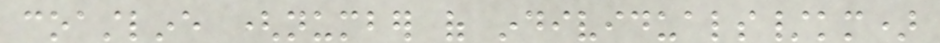coastline (number of individuals/km)
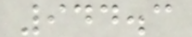944.3
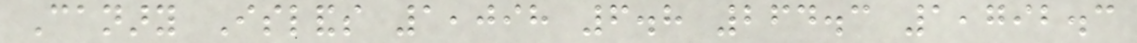Canary Islands 1,098 6.8 264.3 1,792.3
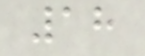18
